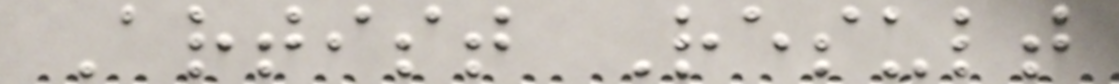Artist Result
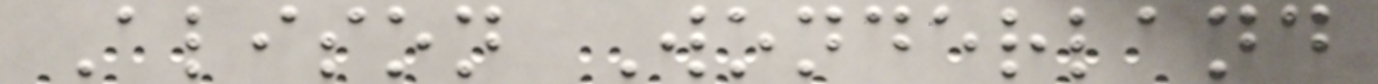Alison Wonderland
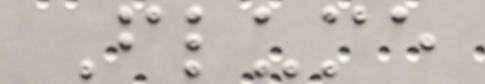Flume
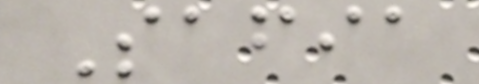Safia
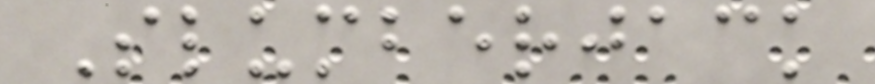Slumberjack
